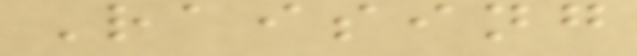Raising
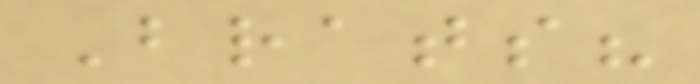Brats?
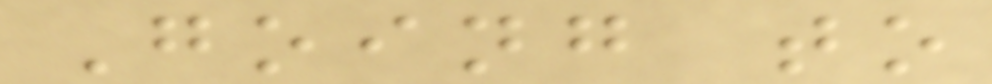Going to
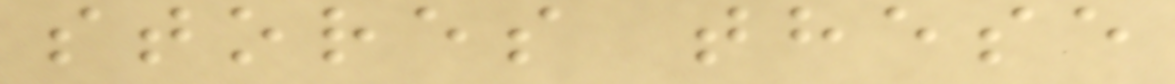stores these
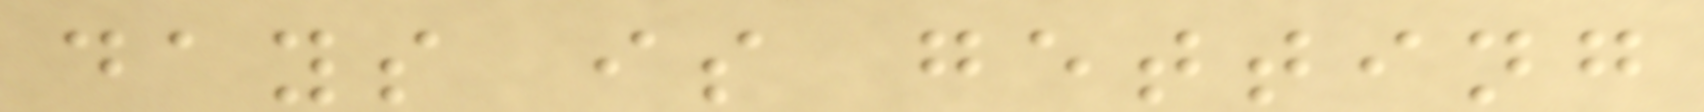days is getting
